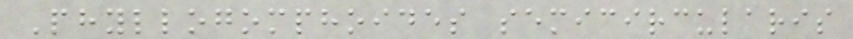Phyllogomphoides semicircularis
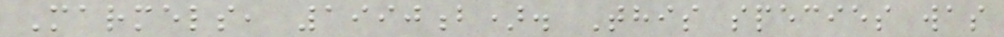Marmels, 1990b). This species was
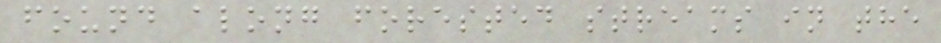found along forested streams in the
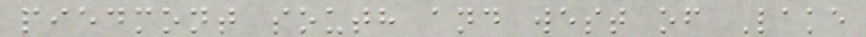piedmont south and west of Lake
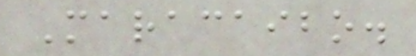Maracaibo.
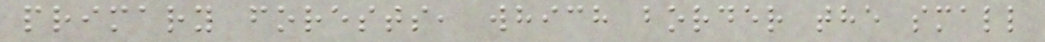primary forests, which border the small
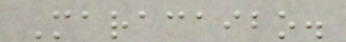Maracaibo.
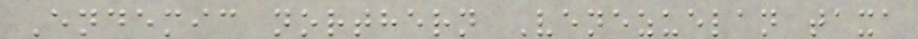Endemic northern Venezuelan taxa
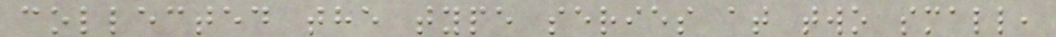collected the type series at two small,
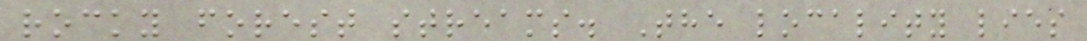rocky forest streams. The locality lies
